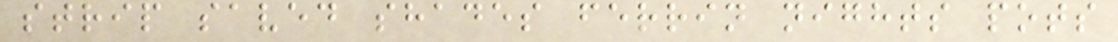strip saved shades ferrin nights pots
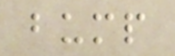bump
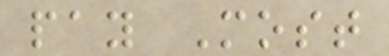pay Most
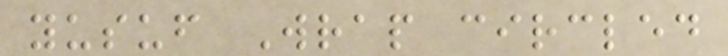yusuf Wrap circled
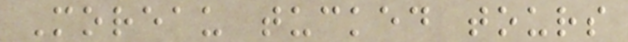Moreau tucked tours
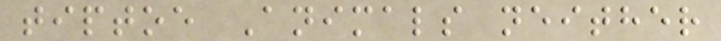tiptoe Animals neither
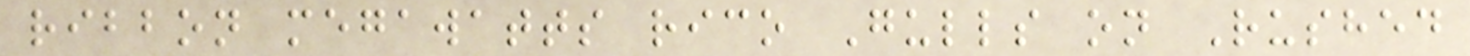ribbon megawatts rico Gulls on Rushed
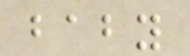baby
